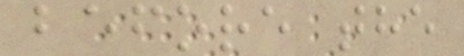before the
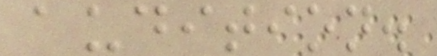audition.
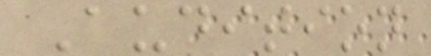Audition
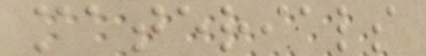materials
